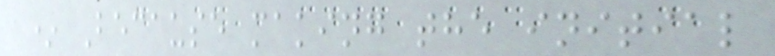* Because making the initial
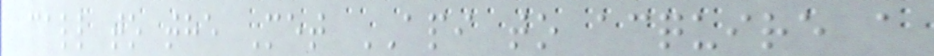call to the Met API to acquire a
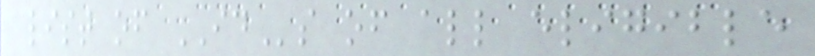list of IDs of all eligible
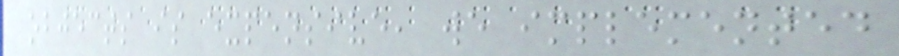objects is expensive, we implemented
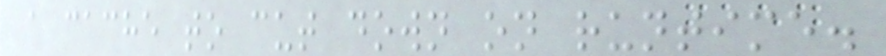a cache to cut down on runtime.
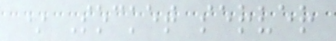* Socket server
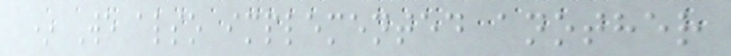* We also implemented another
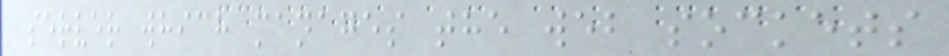server which manages the web sockets
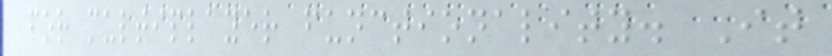for multiplayer functionality. It
